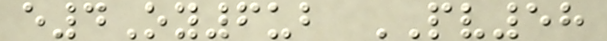e4Oy6ub PV58
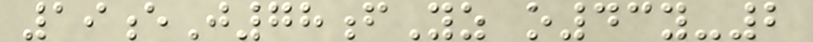19eJ78fYz o43y-2
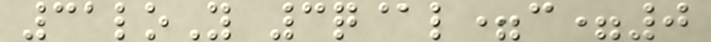31loY 3q@l=c=0
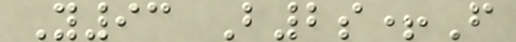Y93 B2s+F
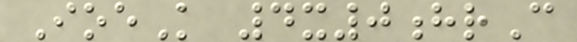IoeK 4x0hrC
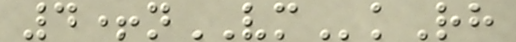4+nVMkRh
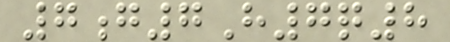7g7H7q8
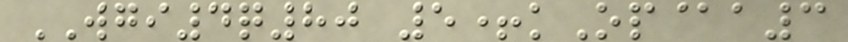WGI4q80 5+kOp@a3
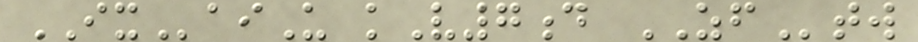IXaiU kV7d ZFtw
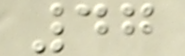47
